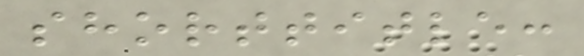shorttitle:
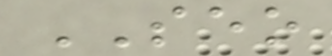SEO
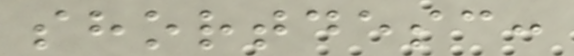shortdesc:
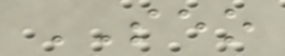SEO
